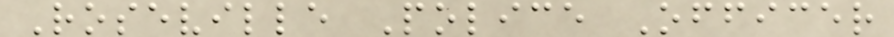Roseville Police Officer
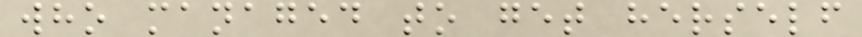who managed to get herself
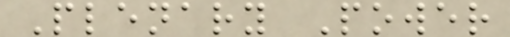Plenary Power
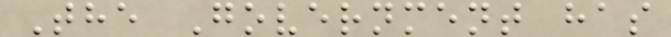The Government has
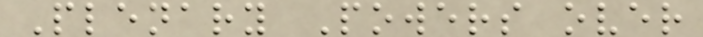Plenary Powers over
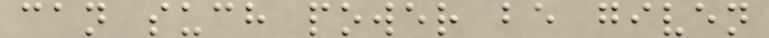can such power be given
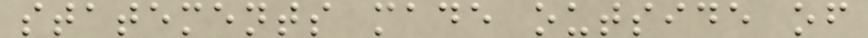statements made outside of
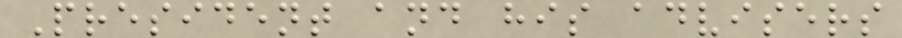President and his advisers
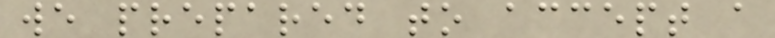we prepared to accept a
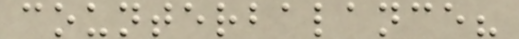counterbalance?
